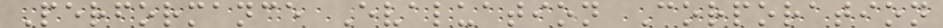Performance Evaluation Corporation
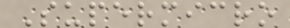Supermicro
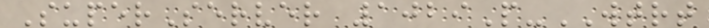SuperServer 1029P-WTRT
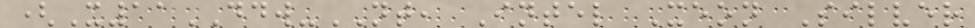(X11DDW-NT, Intel Xeon Silver
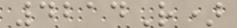4214R)
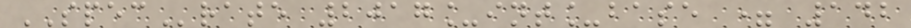SPECrate 2017_int_base = 142
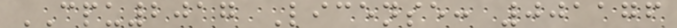CPU2017 License: 001176
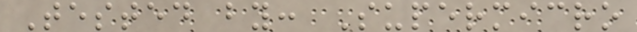Tested by: Supermicro
